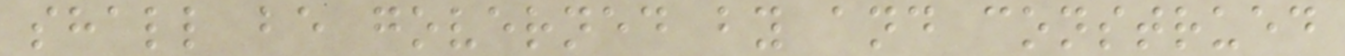shall be governed by and construed
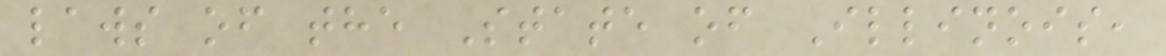laws of the State of Illinois,
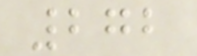272
